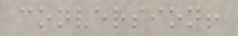conversion!
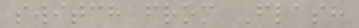switch from Flash
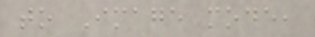to Image mode,
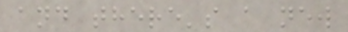and there's a new
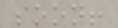soon!
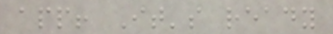app! It's ready
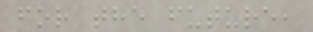for the future,
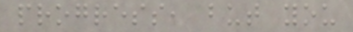progress, but you
